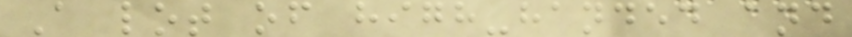A lot of high-handed and
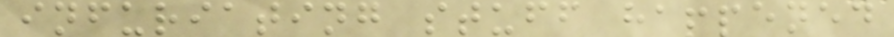infuriating stuff happened
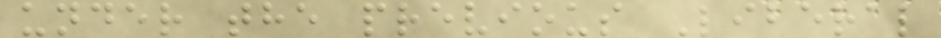under the previous Liberal
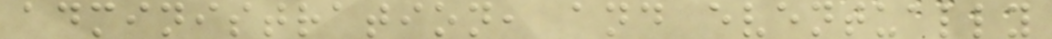administration, and eventually
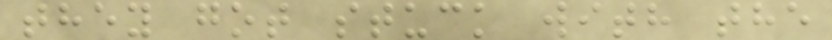they got stuck with the
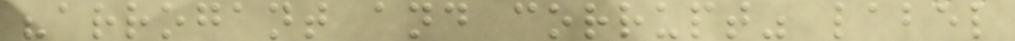"arrogant and corrupt" label
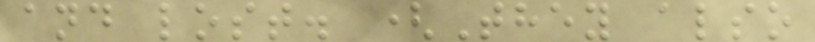and lost. (They also
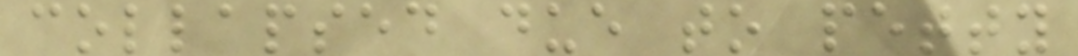collapsed due to petty
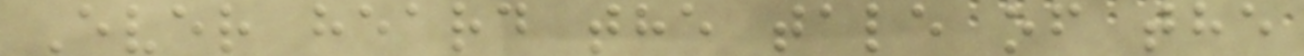Ever heard the tale of the
